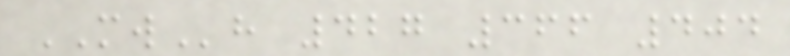MWh 427 366 404
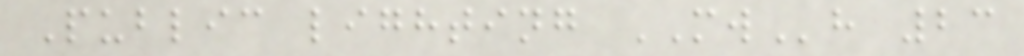Public lighting MWh 23
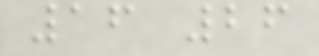16 26
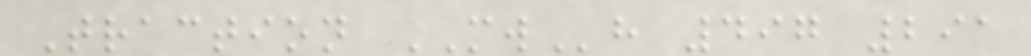Traction MWh 497 291
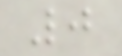0
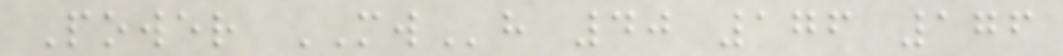Power MWh 40 176 176
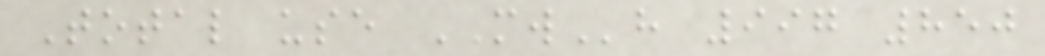Total use MWh 997 850
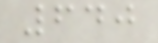640
